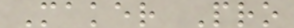Maker Pro
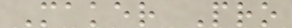Maker Pro
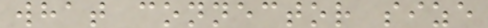what connector size
